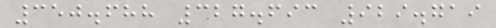350.688 327.693 929.719
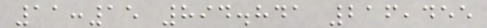11:15 894.841 216,455
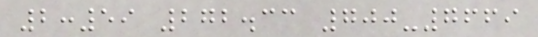2:59 272.33 700-7669
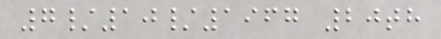7/10/1967 20th
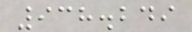938.249
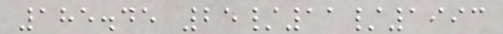185.45 25/11/1993
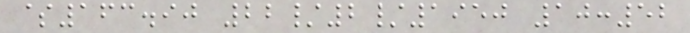$163.90 22/2/1950 10:52
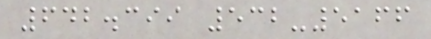642.399 532-5166
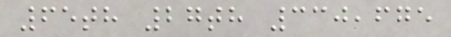65th 27th 330,675
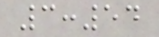3:54
